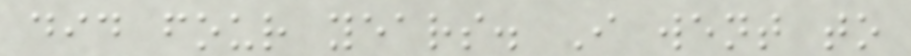did four years. I went to
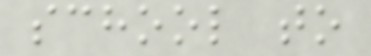school to
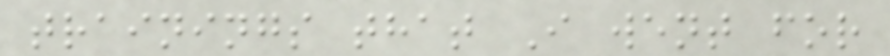trainings that I went for
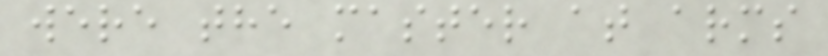were the master at arms
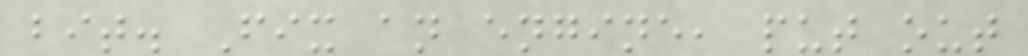bit. Fix an engine, put out
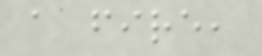a fire,
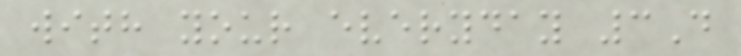with your everyday 3D
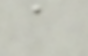a
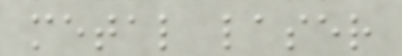metal laser
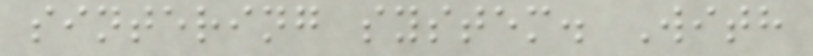sintering system. With
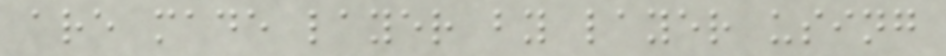are made layer by layer using
